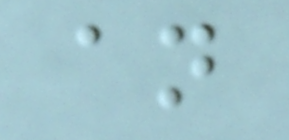an
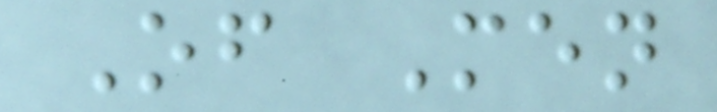Of Men
